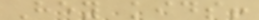Hey kids!
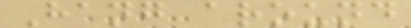Hang around
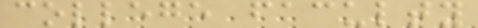college faculty
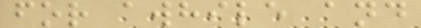for awhile and
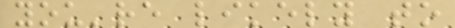you're likely to
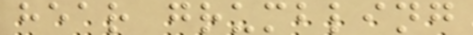hear grumbling
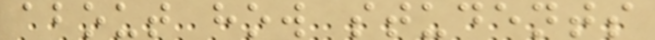about how students
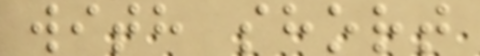with short
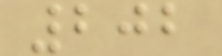202
